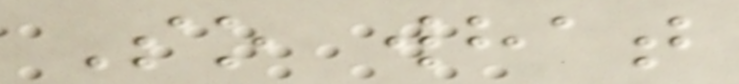So what
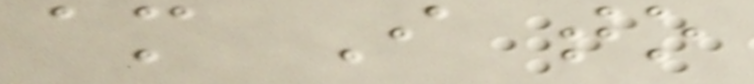am I to
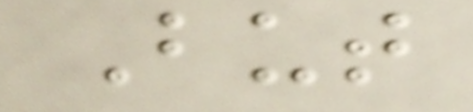But
